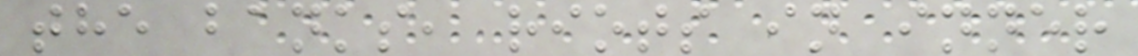the banks, riots in inner
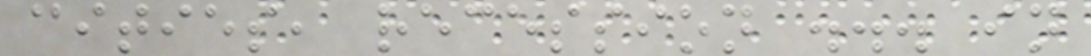cities, recession ... in
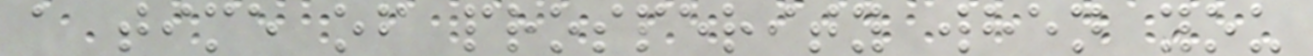a time of prosperity when you
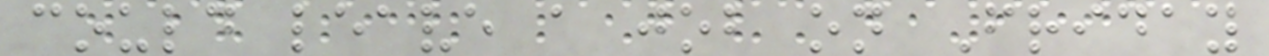could leave a job on Friday
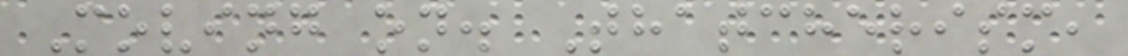Moving on. Thatcherism,
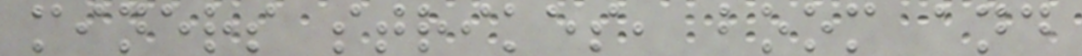miners strikes, boom and
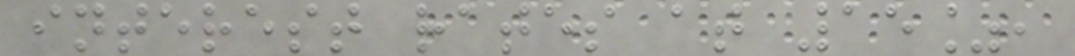interest rates at 15%,
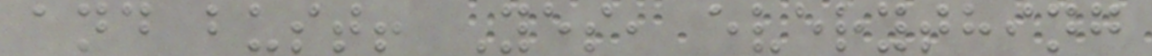and bust! Yes, everything
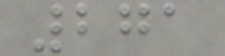271
